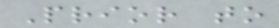Prior to
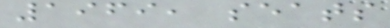1969, seats
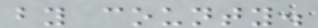by county.
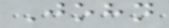John
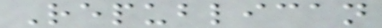Republican
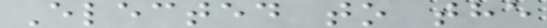Elected to the
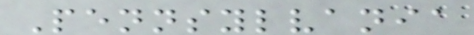Pennsylvania
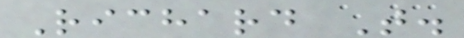Richard T.
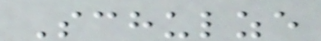Schulze
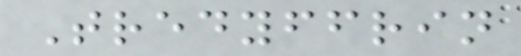Tredyffrin
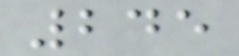245
